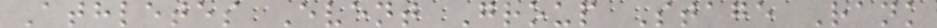Athletes Event Group Stage Rank
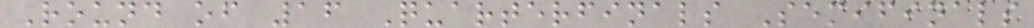Round of 16 Quarterfinals Semifinals
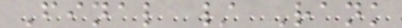Final / Rank
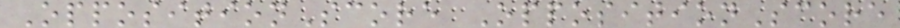OppositionScore OppositionScore
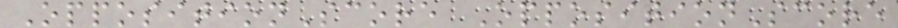OppositionScore OppositionScore
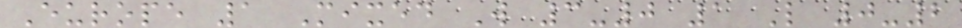Europe 1 Mixed W 3-0 1 L 0-2
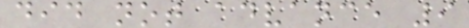did not advance 9
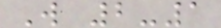W 2-1
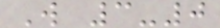W 3-0
